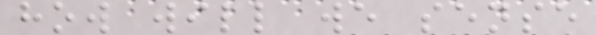how will we sense
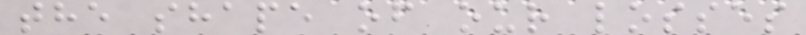the shape of our losses
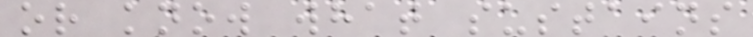or know what sustains
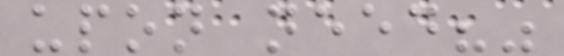upon need?"
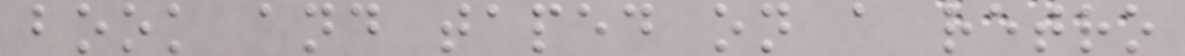book and taped on a retro
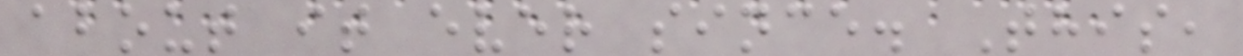about it ever since. This,
